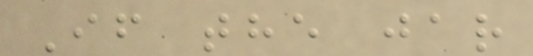If the jar
